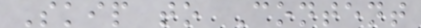Skip to Content
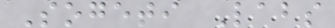Sogeti Labs
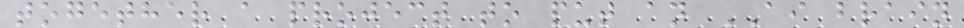together a project to put an AI brain
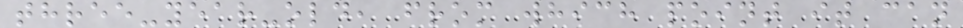three-year-old, from which point it can
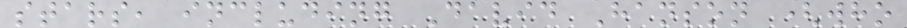stars, including David Hanson (who
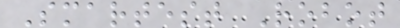Smartest Robot
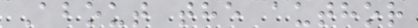About the author
